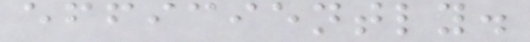efficiently.
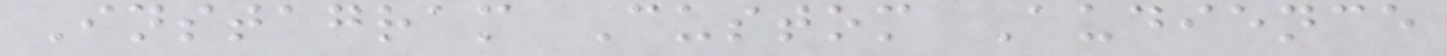Instagram Custom Audience
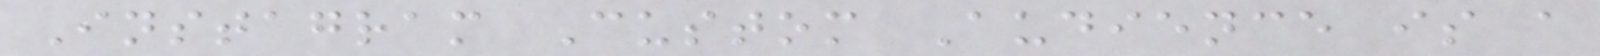Instagram Custom Audience is a
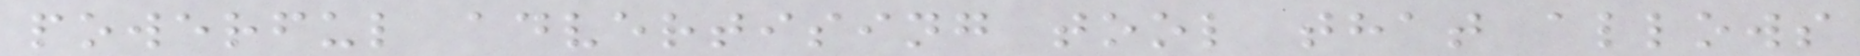powerful advertising tool that allows
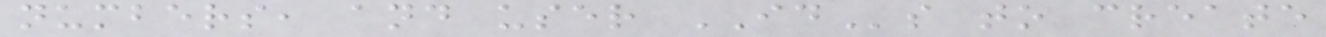numbers, and user IDs to create
